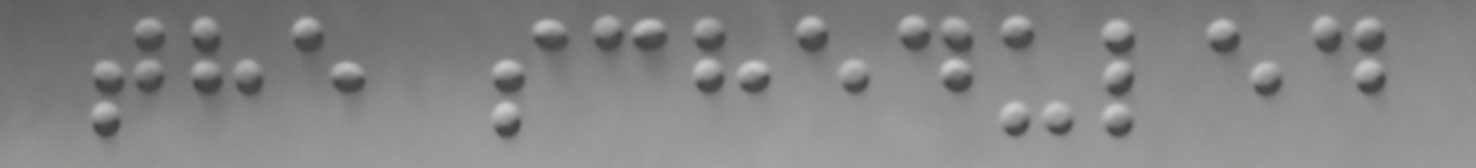the scheduled
